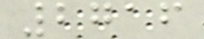2716
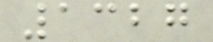1327
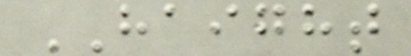HAIGHT
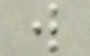w
